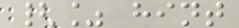{% hint
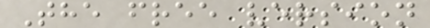The free version
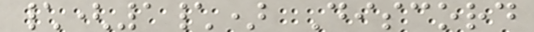\(1\) Discord
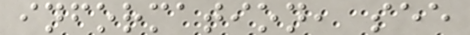information, see
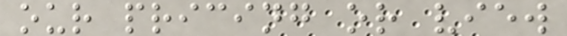our pricing or view
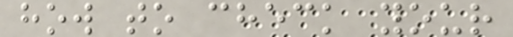how to check your
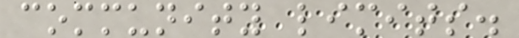community limits.
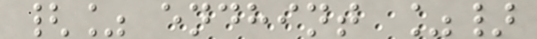{% endhint %}
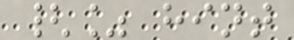{% hint
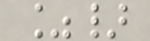%}
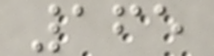165
